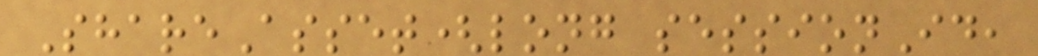ShareAsset(long sessionId,
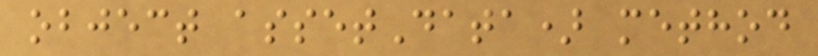object assetData) method
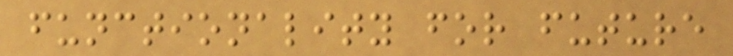functionality for future
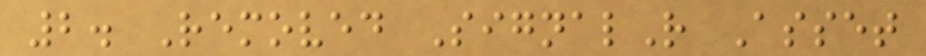2. Removed SignalR Asset
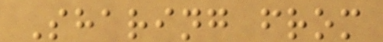Sharing from
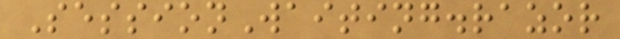SessionWaiting.razor
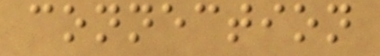connection
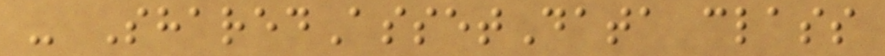- SharedAssetData class
